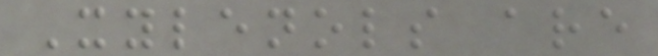Xylenols are
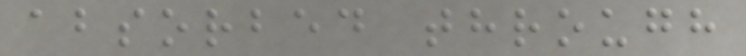absorbed through
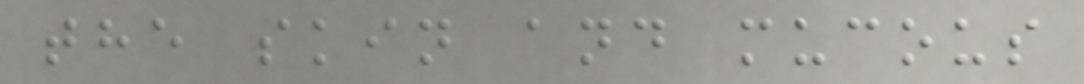the skin and mucous
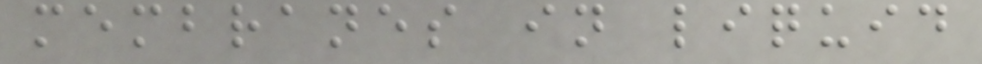membranes in liquid
